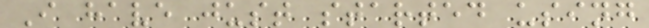I have just started using
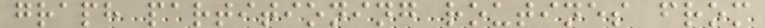graph partitioning routines from
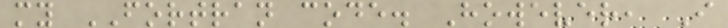my FORTRAN code. However, I
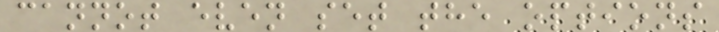cannot even set the options
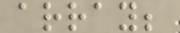array;
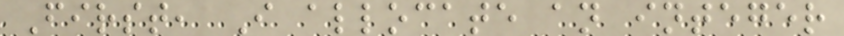First, I allocate an integer
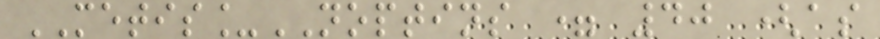METIS_NOPTINS = 40 (as
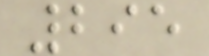295
